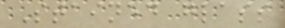Stained glass
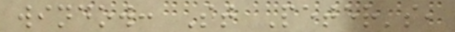window: St Peter's,
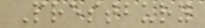Prestbury
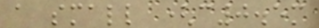a small (c0.5m
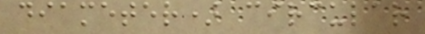diameter) circular
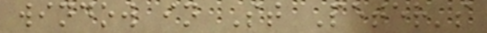window in St Peter's
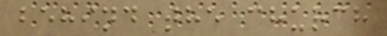behind the church
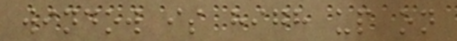window is high up on
